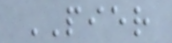PIER
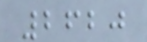2620
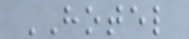HOTEL
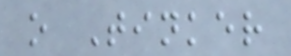o Tinker
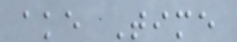ake Time
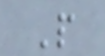P
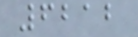6212
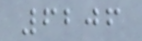6206
